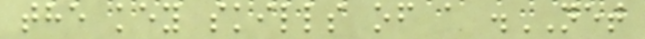the key skills of a .NET
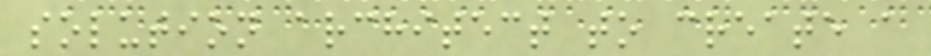solution architect to create a
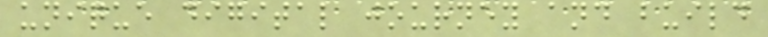unique digital journey and build
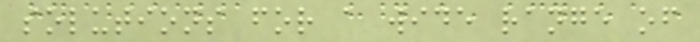solutions for a wide range of
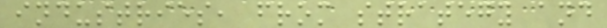industries, from strategy and
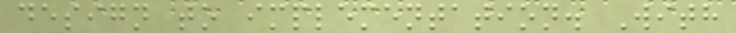design to implementation. With
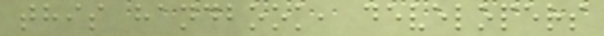this handbook, developers
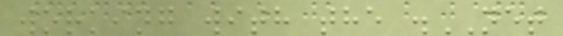working with the .NET
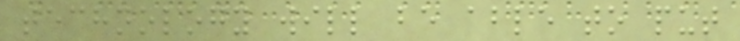technology will be able to put
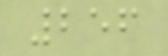256
